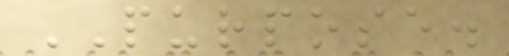PURPOSE.
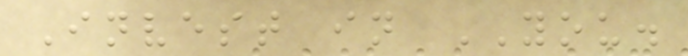Invest in YOU.
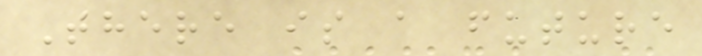There is a future
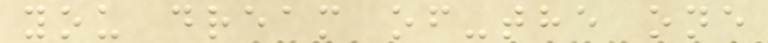you dream of-the one
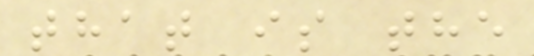that is the
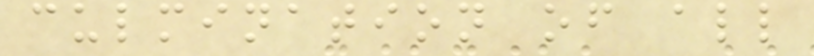culmination of all
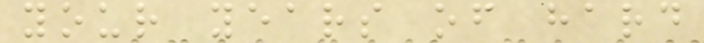your years of hard
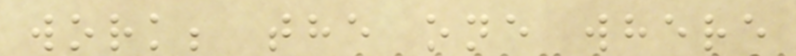work; the one where
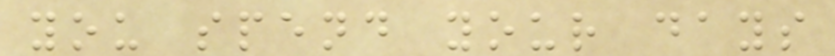you spend your days
